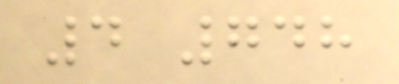4 748
